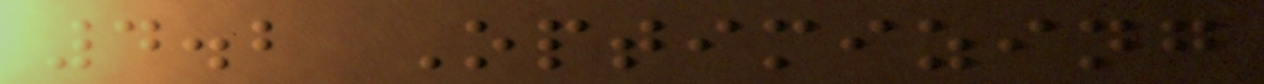4.2 Optimizing
